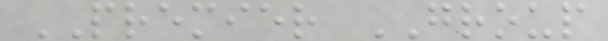PREMIER GROUP
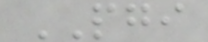PGI
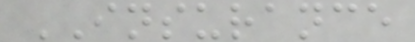INSURANCE
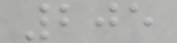205
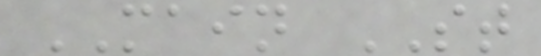MAIN ST
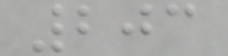203
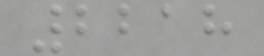2218
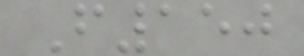F150
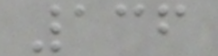136
